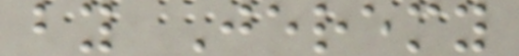by Jeremy
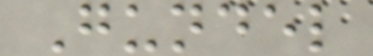Gundel
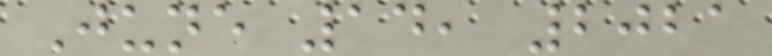June 14, 2021
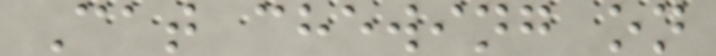Cat chewing on
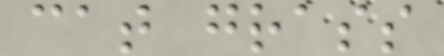cat grass
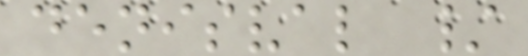denisval /
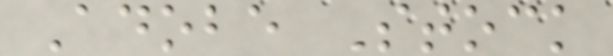Adobe Stock
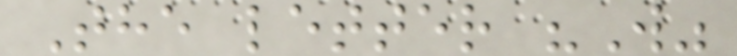The letter "W"
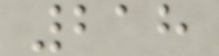218
